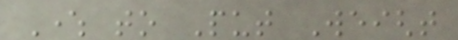Where to Put Weight
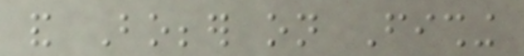and Bobber on Fishing
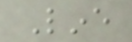Line
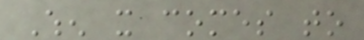When it comes to
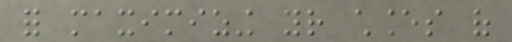for maximizing your chances of
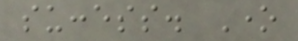success. One
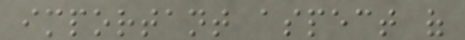important aspect of
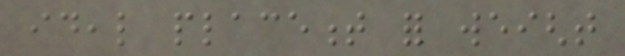ideal placement for weight
